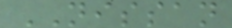NISSAN
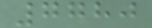7780
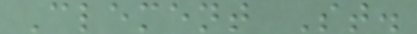Clement St.
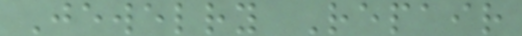Jewelry Repair
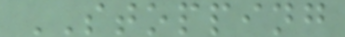STOPPING
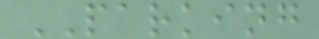PARKING
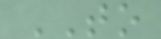TO
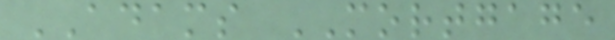ADAMS MORTGAGE
